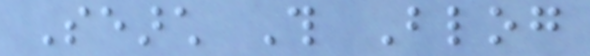Search This Blog
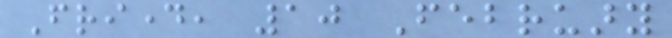Friday, 10 February
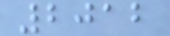2012
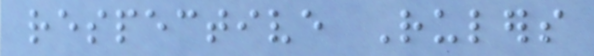respective Rulers
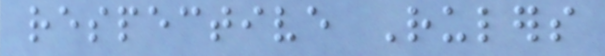respective Rulers
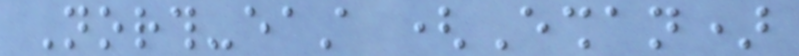North-east (Eshan)
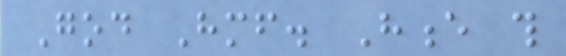God Himself. Hence this
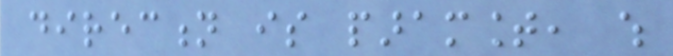direction is paramount, which
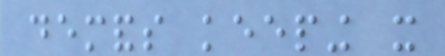demands keeping it
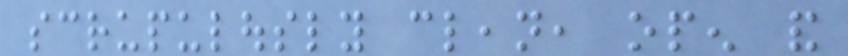scrupulously clean, open and
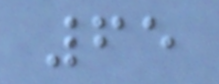65
